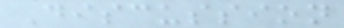Discussion
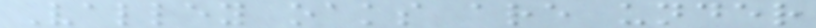Valley oaks are under
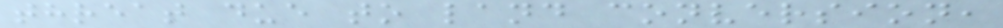threat due to land conversion,
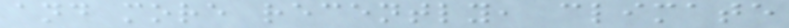and more recently, climate
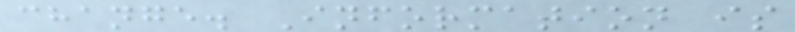change. Information is
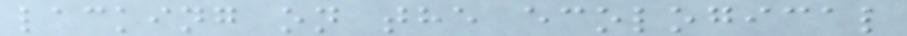lacking on the ecological
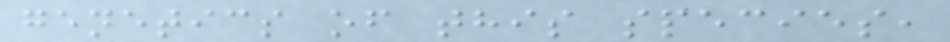genetics of this species,
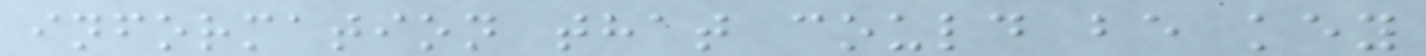information that could be key
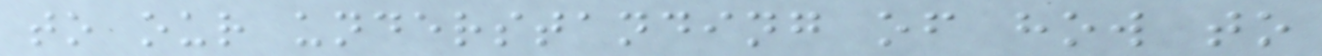to our understanding of how to
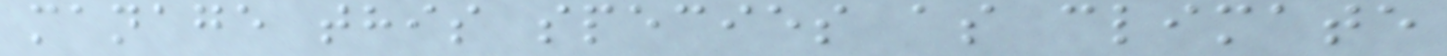manage this species as climate
